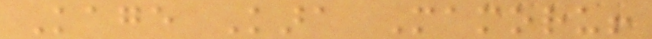Kage Kara Mamoru!
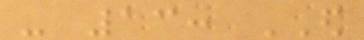- 13: ED
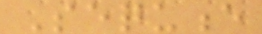Sequence
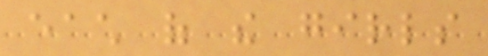each of the girls
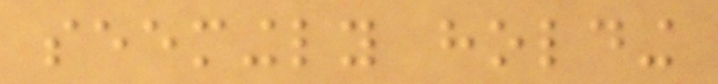seemingly holding
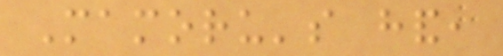Mamoru's hand,
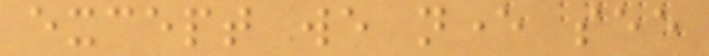except we never see
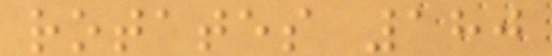rotates 180
